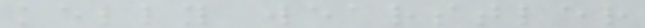kelly wearstler
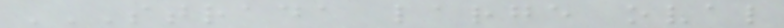STRADA LARGE OVAL
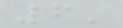6'
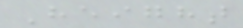Height
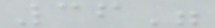36"
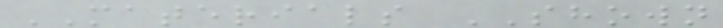MATERIALS SHOWN
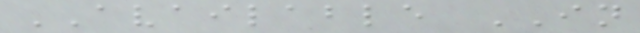AVAILABLE IN
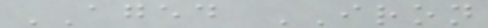AGED IRON
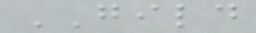GILD
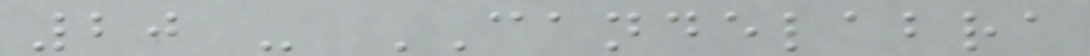20 - CANDELABRA
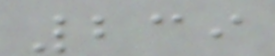239
